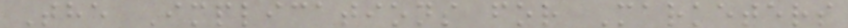The Implications for Marketers
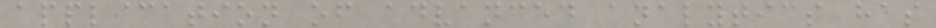application of advanced analytics has
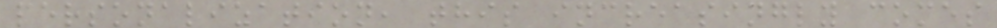personalization, this increasingly comes
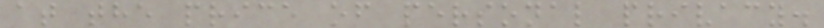at the price of personal privacy.
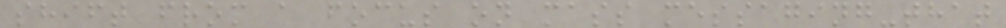shift from a focus on mass messaging-that
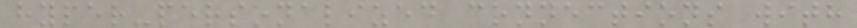hyper-personalized connections with
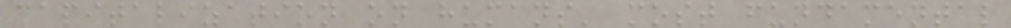capitalization on humans' most fundamental
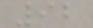92
